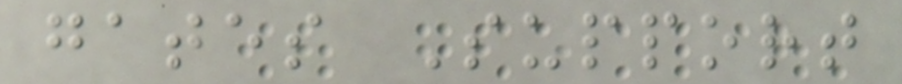gates Support
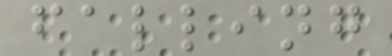falling
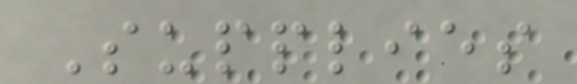Supplies
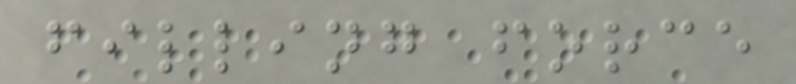filling force
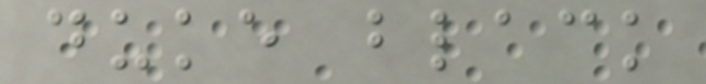duke black
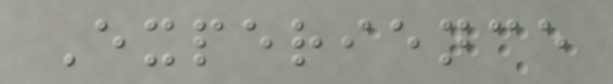Experience
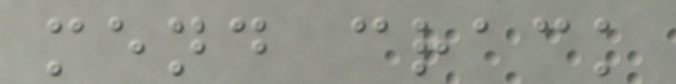mend crack
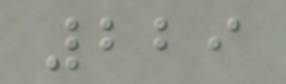229
